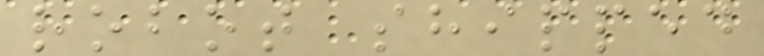robot shipped
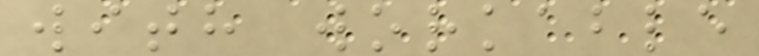with workable
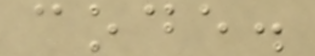code.
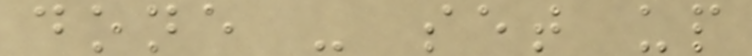done - set up
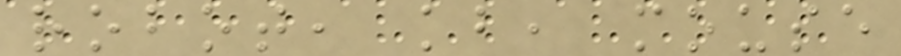robot, kb, mouse
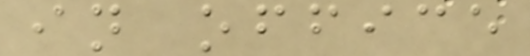in office
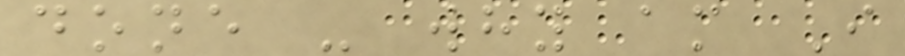done - why am I
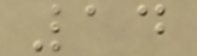14
